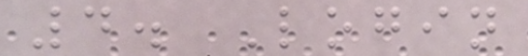4. Login
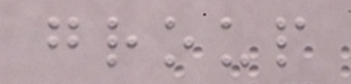group
